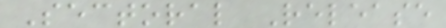Sectoral Release
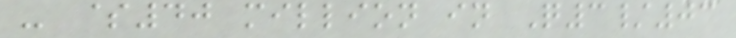- $40 million in Q3/03
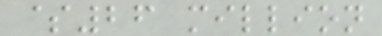$26 million
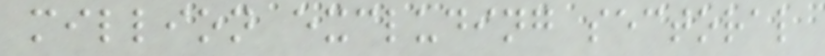million excluding sectoral
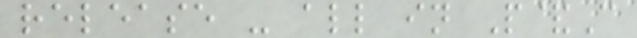release - all in P&C
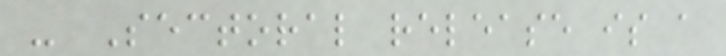- Sectoral release is a
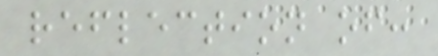reflection of:
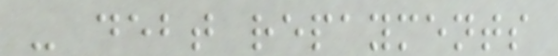- debt repayments
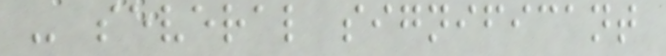- several significant
